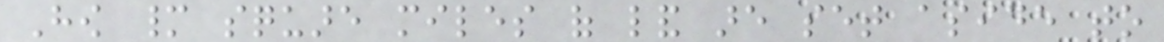How many square miles of land are set aside to
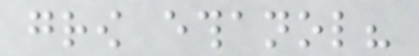grow ethanol?
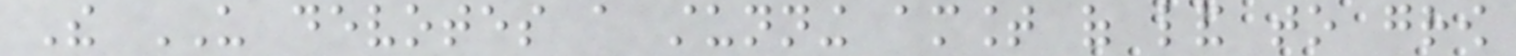The US devotes a stunning amount of land to grow
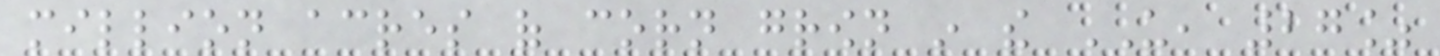million acres of corn grown in the US, 27%
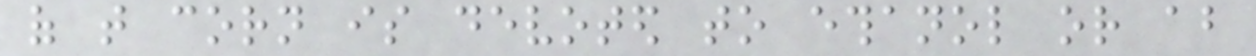of that corn is devoted to ethanol or about
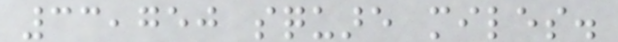33,750 square miles.
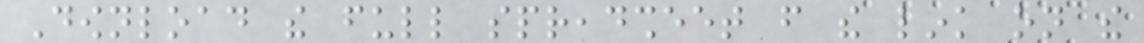Download the full spreadsheet from the link on the
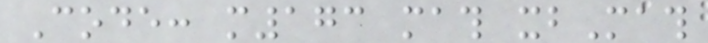Code: m173 math xbMath
